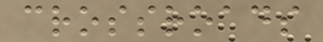crossroads
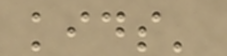kids'
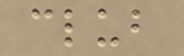club
